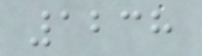1238
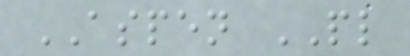ASPEN PL
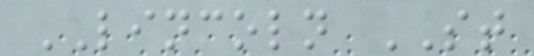LINCOLN ST
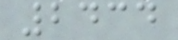2434
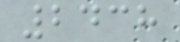2438
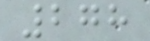278
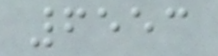6553
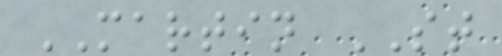MARTIN ST
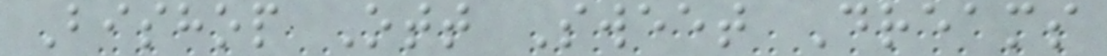Bishop Ott Sweet Dreams
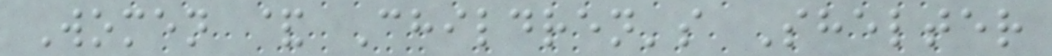Women & Children's Shelter
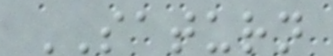SATURN
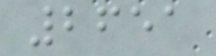2651
